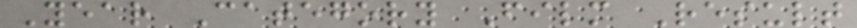Year Category Film Result
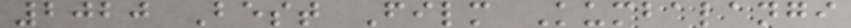2020 Best Film Kumbalangi
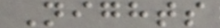Nights
